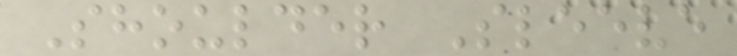Shoulder Sleeve
